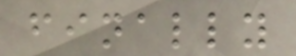finally
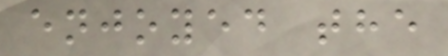enjoyed the
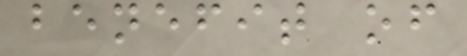benefit of
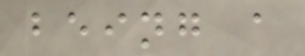being a
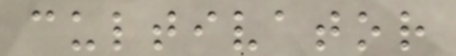cultivator
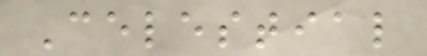Celestial
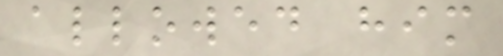allowed him
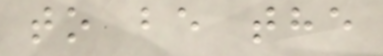to be the
